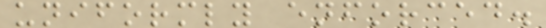uniformly enforced.
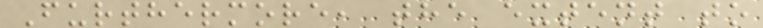Furthermore, the extent to
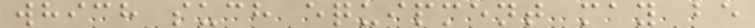which such equipment may be
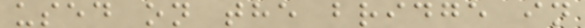used on the bridge in
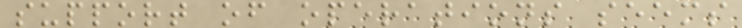support of operations seems
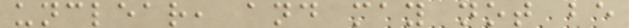unclear, and may not be
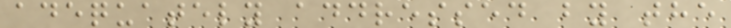adequately addressed by the
